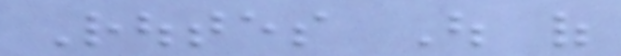Routes Out of
